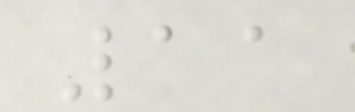11
